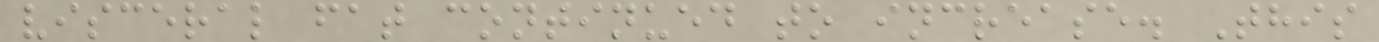visceral fat continued to increase. This
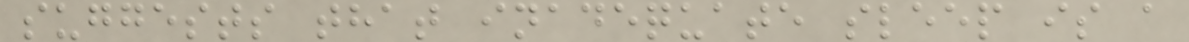suggests that inadequate sleep is a
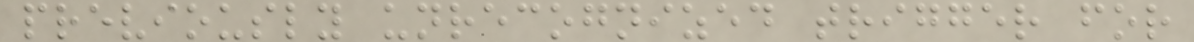previously unrecognized trigger for
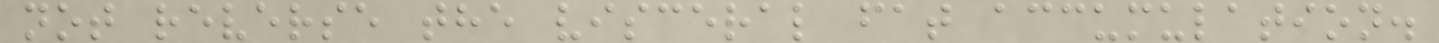not reverse the visceral fat accumulation.
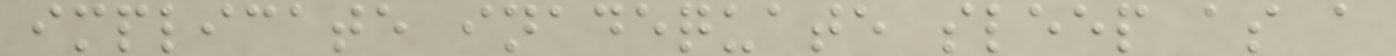implicate inadequate sleep as a
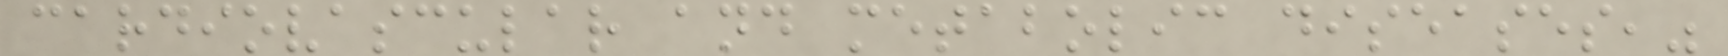cardiovascular and metabolic diseases,"
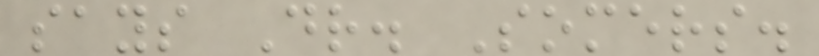says Dr. Somers.
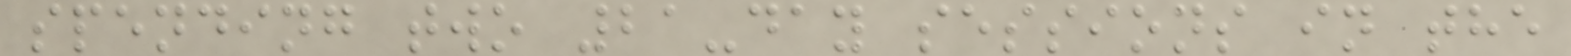spending two 21-day sessions in the
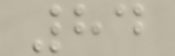84
